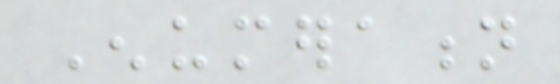Enumeration
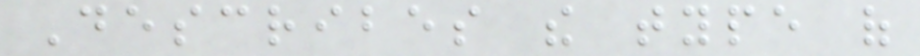Describes the type of
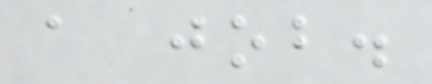a job.
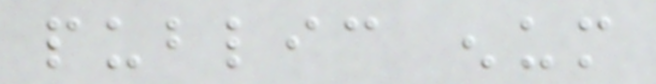public enum
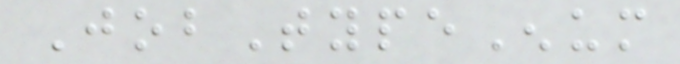JobTypeEnum
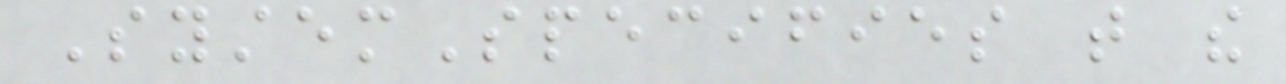SystemSpecifies that the
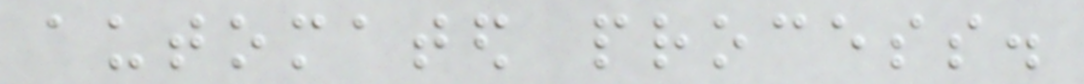automated process.
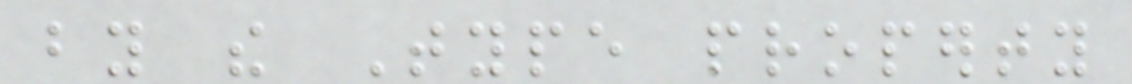by the Type property
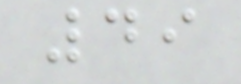49
